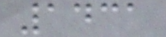1431
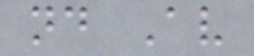nd Av
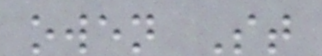owen St
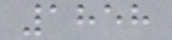1858
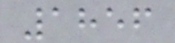1856
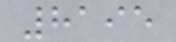8195
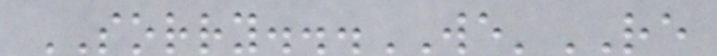SORRY...WE'RE
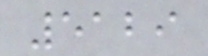5129
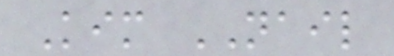Kim NAIL
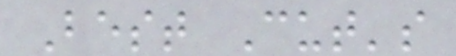Best Cut's
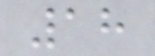18
